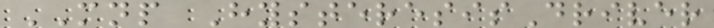MNP HysteresisDriver
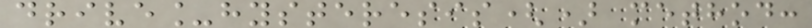drive_hysteresis() method:
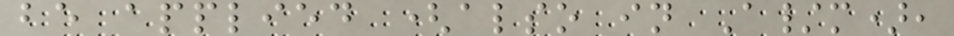be applied (also in A/m),
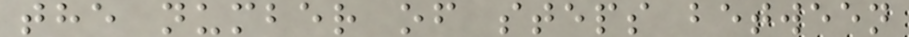the number of steps between
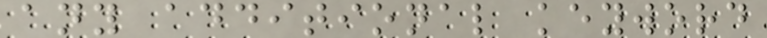any additional keyword
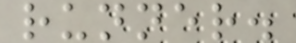runner.
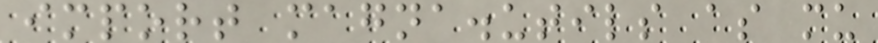import magna.utils as mu
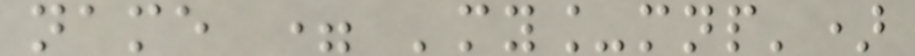name = 'my_mnp')
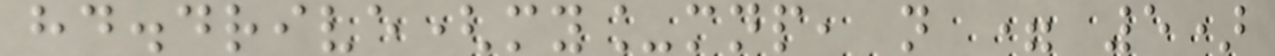hd.drive(my_mnp, n = 5)
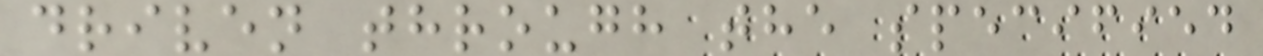driven through the specified
